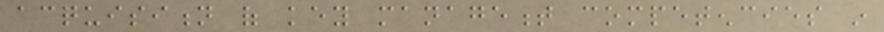acquisition of key management competencies in
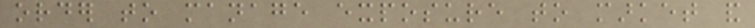order to manage exposure to market and
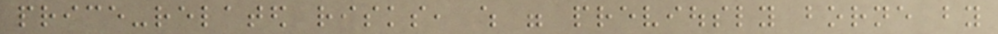price-related risks, which were previously borne by
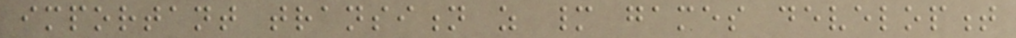important transition as many games development
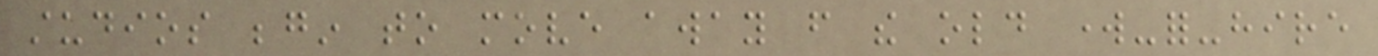studios begin to move away from the old work-for-hire
